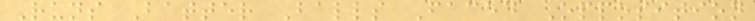Runs Batter Balls Faced Opposition
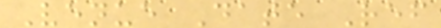Venue Date Ref
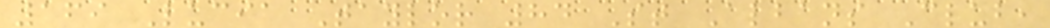169 Lucia Taylor 84 St Albans Club,
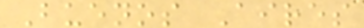Buenos Aires
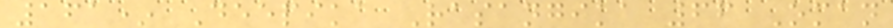161* Deepika Rasangika 66 Oman
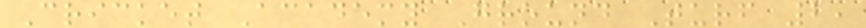Cricket Academy Ground Turf 2,
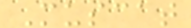Muscat
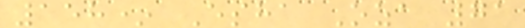158* Esha Oza 71
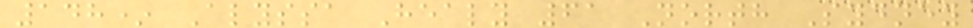148* Alyssa Healy 61 North Sydney
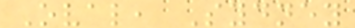Oval, Sydney
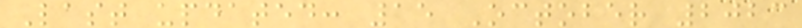Last updated: 15 October 2023
